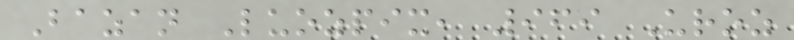Bazan Luozpix, 969 Uroz
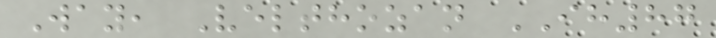Way, Velthozan IH87
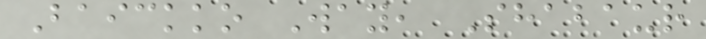Baickko Way, Shabaur
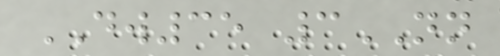DW35 3NN
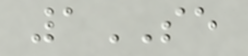1SE
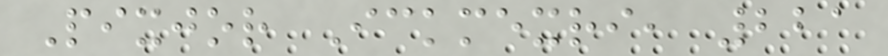Pixjor Ickmexri, 221
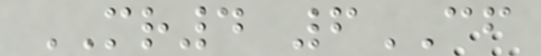MR4 6CF
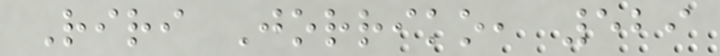Riri Jorriko, 529
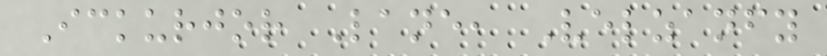Ickurjor Lane, Velzanfy
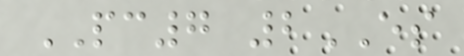PC7 2ES
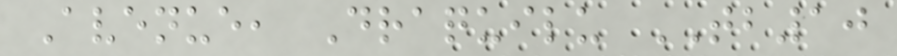Avenue, Draquilu TB10
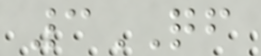3QF
